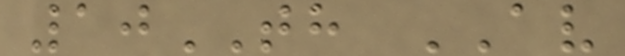10TH AV
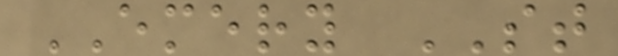EMERY ST
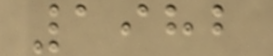1982
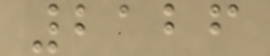2126
